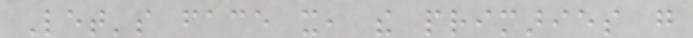Let's face it, the primaries go
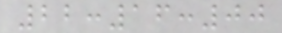22:16:00
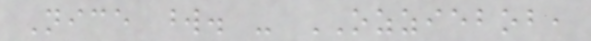Nice word. - OZZIEBOB,
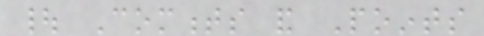| Comments and Points
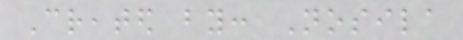Created by: Nosila
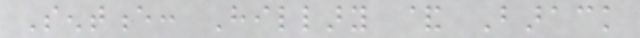Sentence: Hillary & Barack
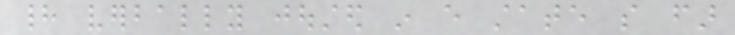had verbally jousted in every state so far
